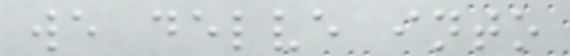we delve into
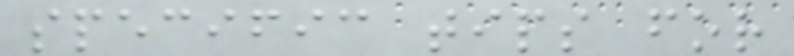specific tips for
